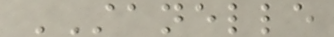STANELLE
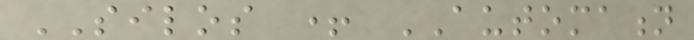SILOS + AUTOMATION
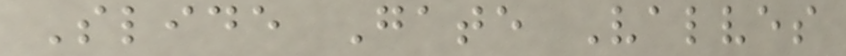Slide Gate Valves
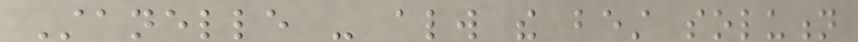Stanelle - always the best solution
